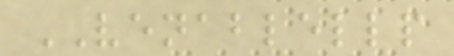VENABLELLP
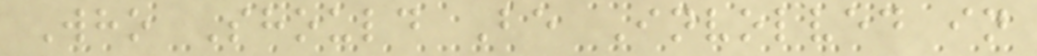Who Should Be Involved in
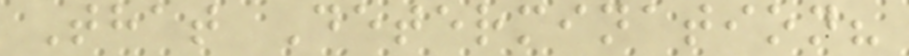That Determination?
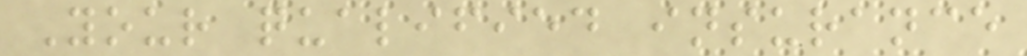Your qualified insurance
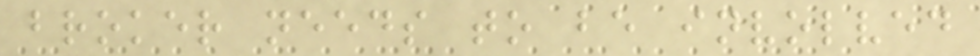broker needs to be involved
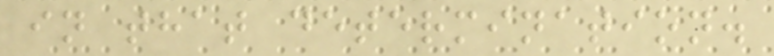in that determination.
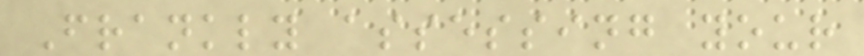Frankly assessing your
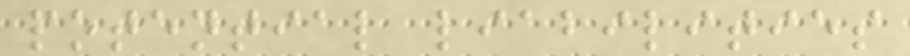potential liabilities
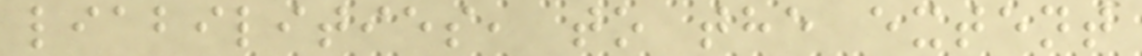liabilities, to the extent
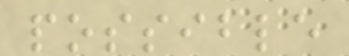possible
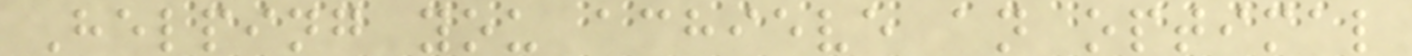Helping you achieve an optimal
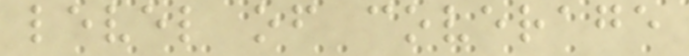level of coverage
